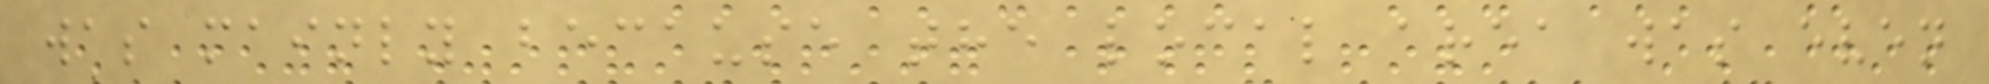was mainly because the local area was even
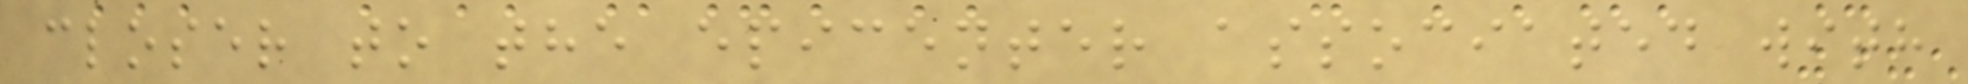closer to the epicenter associated with
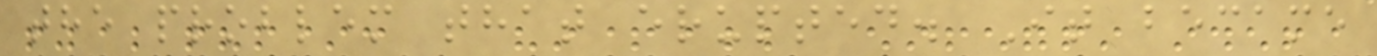the problem that erupted. It became
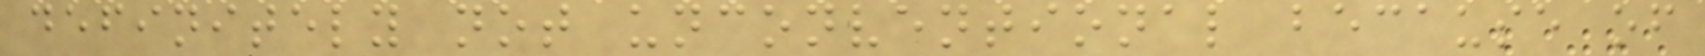definitely not unconventional because of
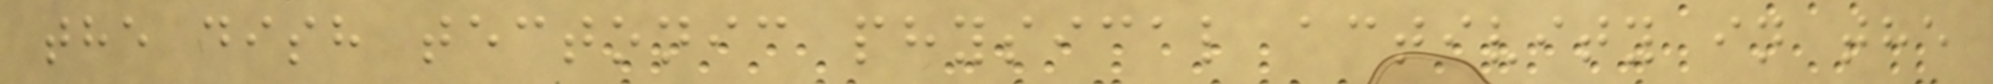the dish tectonic physical activity in the
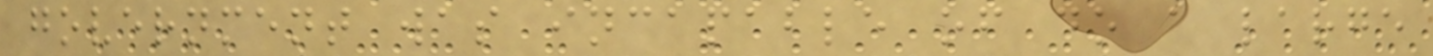government was incapable of do a large
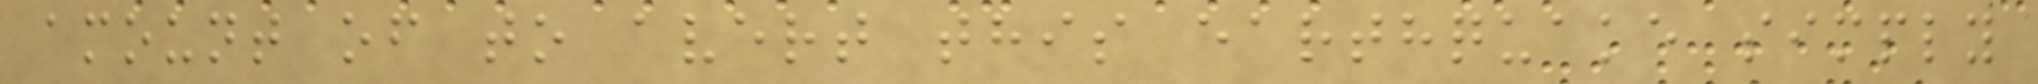amount of to avert this earthquake simply
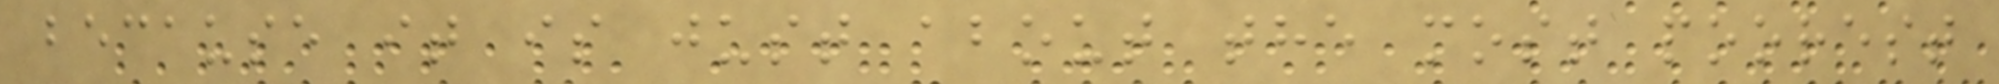because it is just about the most poorest
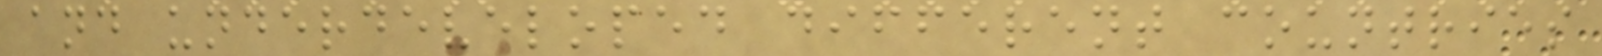and underdeveloped different countries
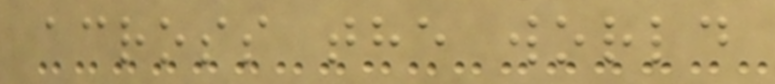across the world
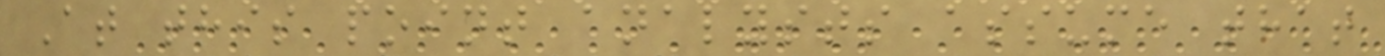At this point analysts assume that
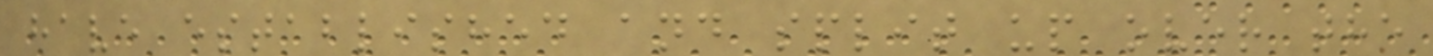have established and split up over the
